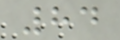84
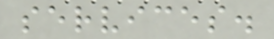services.
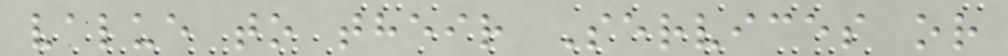value to their Services or
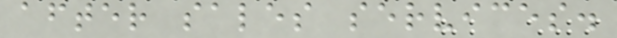after sales services.
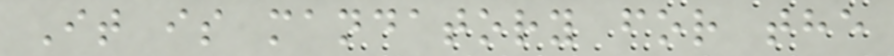It is mandatory for the
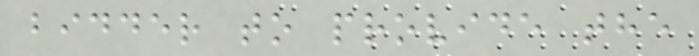bidder to provide the
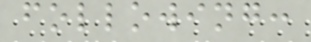following:
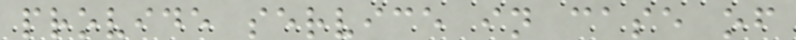provide service in case of
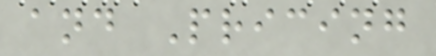and Pricing
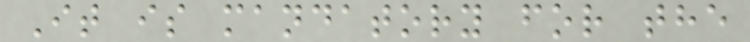It is mandatory for the
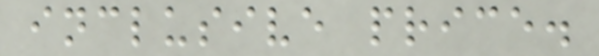inclusive price.
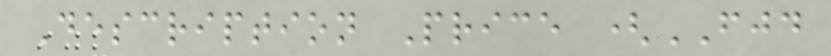Description Price (FJD
